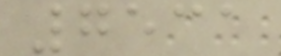7531
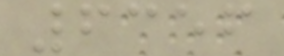6356
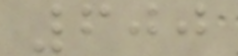600
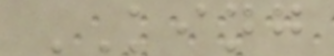KING
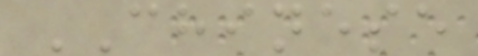CHINESE
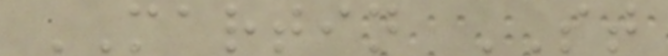MARTIN ST
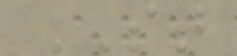ST
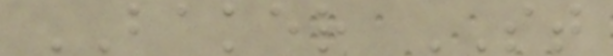BAKER ST
